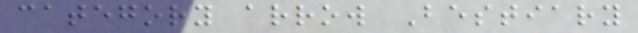category arrow Bestiary
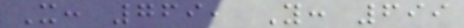X: 769, Y: 699
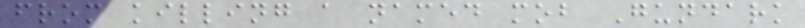from killing a named mob Gundark
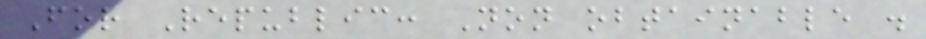For Republic: Non obtainable .
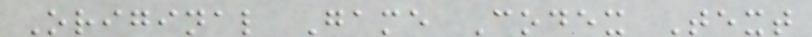Original Game Codex Text
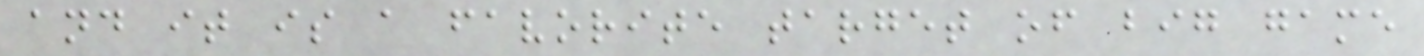and it is a favorite target of big game
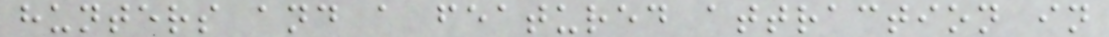hunters and a featured attraction in
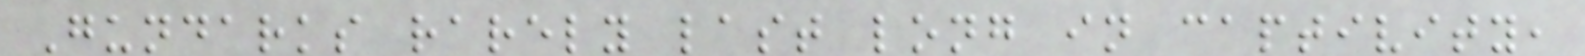Gundarks rarely last long in captivity,
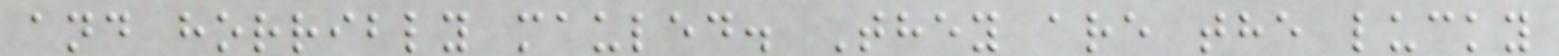and horribly mauled. They are the lucky
